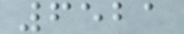6521
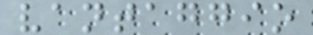vantaggio
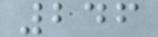246
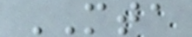MTA
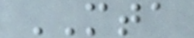MTA
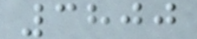3800
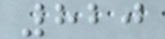820
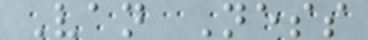Van Ness
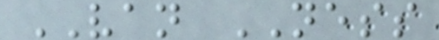VAN NESS
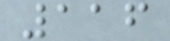116
